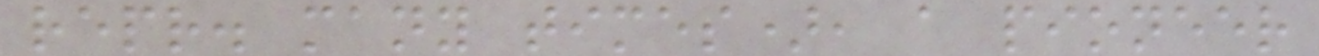repr. many times), a pioneer
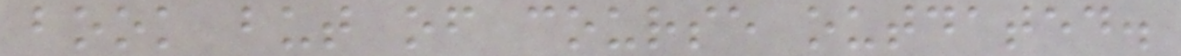book but of course outdated.
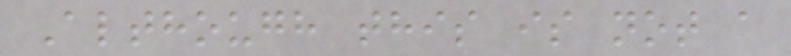Although this is not a
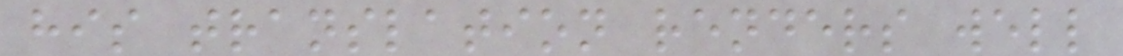his translation renders well
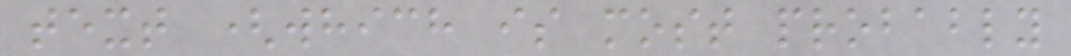text (which is most probably
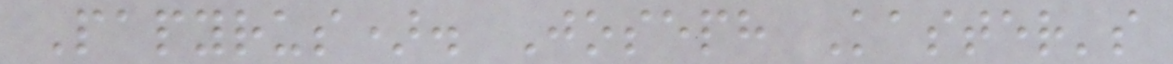Papyrus). Joseph Kaster's
